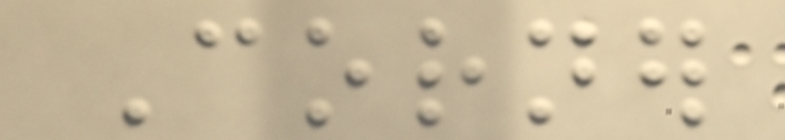Corner
